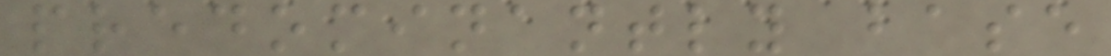predominantly base
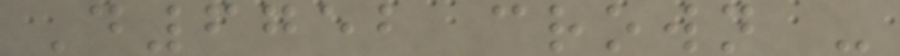D6752 crown -
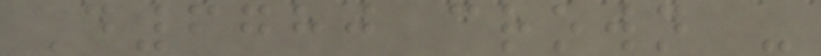D6780 crown -
